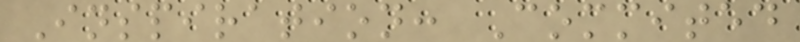Inspiration: Commited
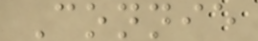Connie
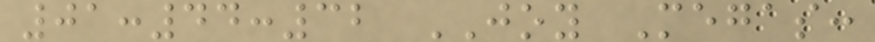01:44:32 JOY Megas:
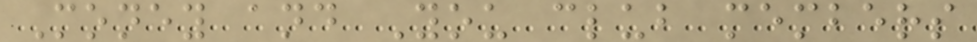Money and You club members
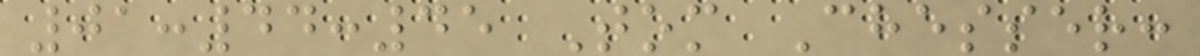01:44:45 Tom Chesser:
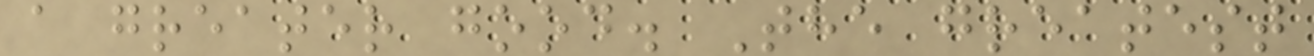a greater good. The greatest
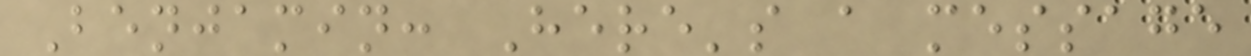Benjamin: Here's a message
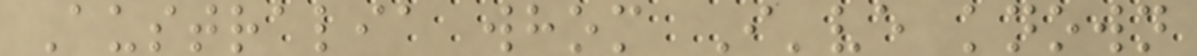Australia whom I've known
